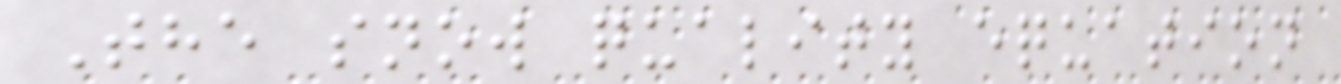The snow quality equation
